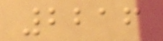2216
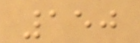150
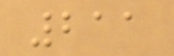211
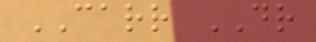CARR DR
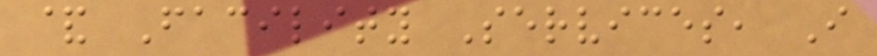& Facility Services, I
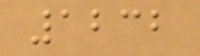1232
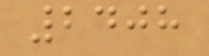2408
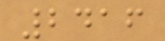2416
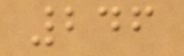246
